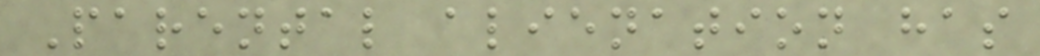Parental alienation has
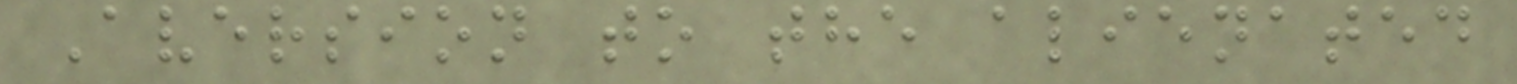Aversion to the alienated
